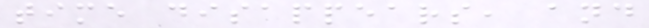time disappears, and
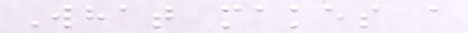What makes a
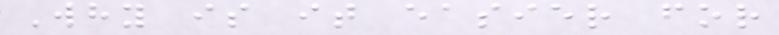Why is it easier for
